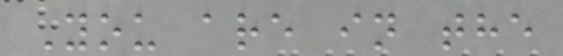You are in the
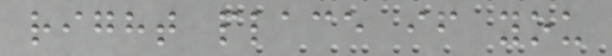right place if you
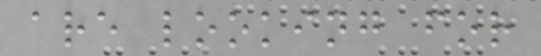are looking for
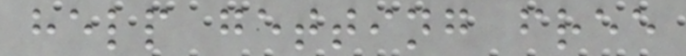help getting free
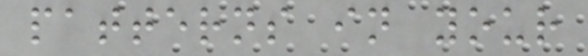patterns in your
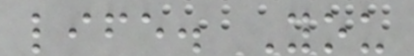life. You
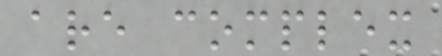are complex
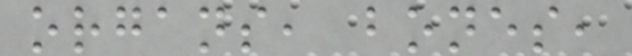organs, bones,
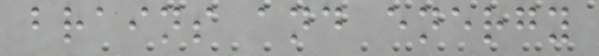brains and energy
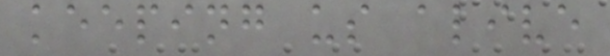keeping us alive
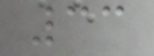33
